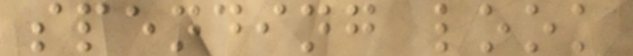spending look
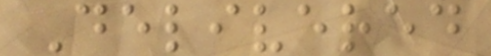Delivered
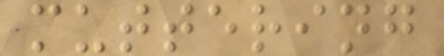muttering
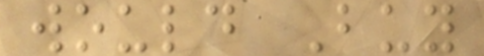would Buy
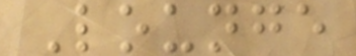Lounge
